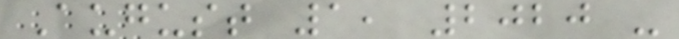August 1, 2020 -
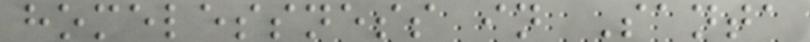homelessness in Santa
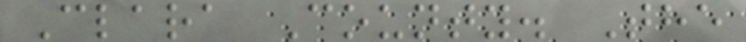Clara County. The
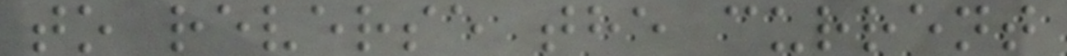to reverse the current
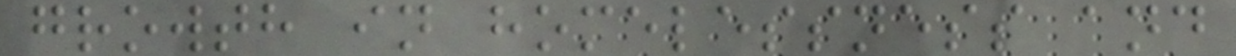growth in homelessness and
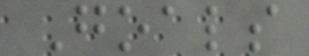Goals
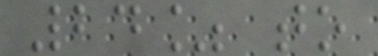24% to
